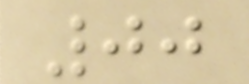00
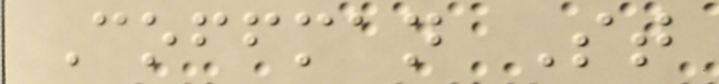Coffman St
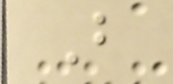B
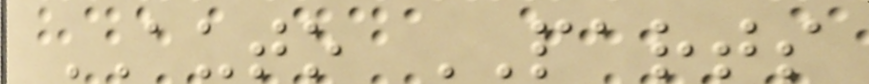AUTO PARTS
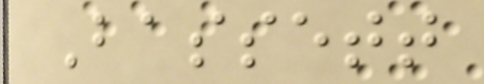Bassett
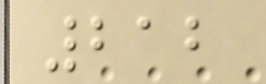212
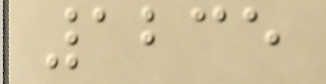1235
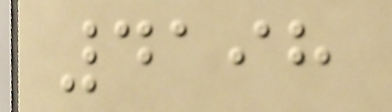4198
